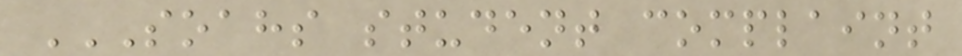SOAHS STUDENT COMPLAINT
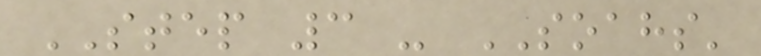STEP 3 - SOAHS'
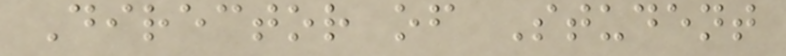Director of Student
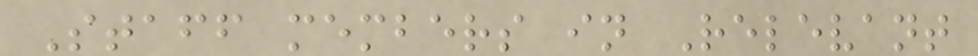Staff members in Relevant
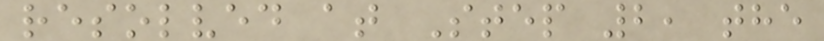resolved at Step 2, the
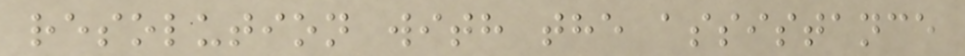resolution with the assistance
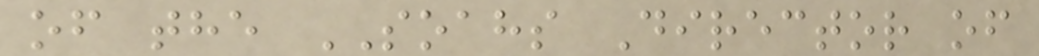of the SOAHS Director of
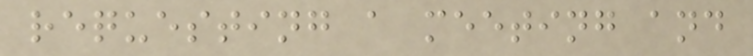requesting a meeting and
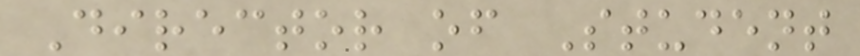Director of Student
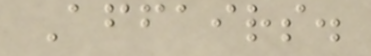Affairs.
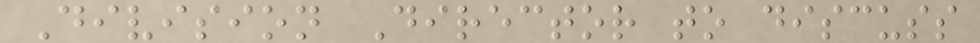Division Director to discuss
